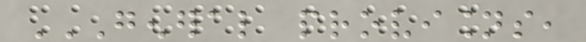GENERAL PROVISIONS,
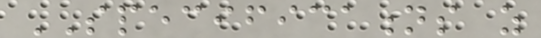SPECIFICATIONS as
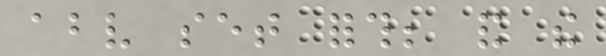above set forth; and the
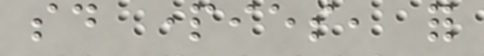said parties, for
